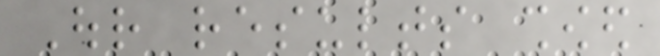Our results showed
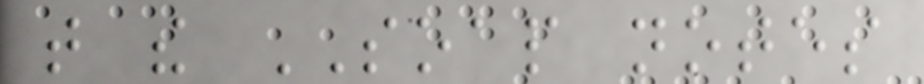that the SOAP notes
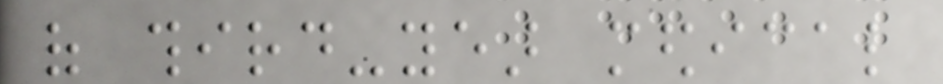of third-year medical
